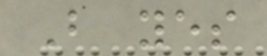But yes
